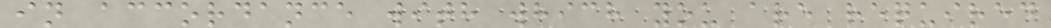in accordance with which you are required
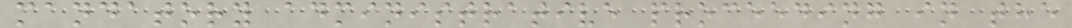mandatory administrative proceeding in the
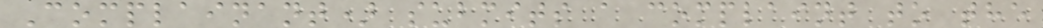Complainant) submits a complaint to the
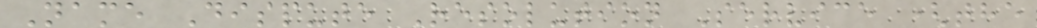Name Dispute Resolution Service (the
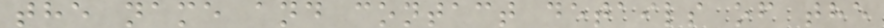the name and contact details of the
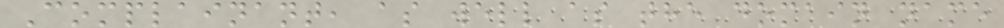Complainant, as well as the domain name
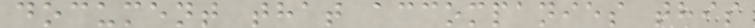document that accompanies this
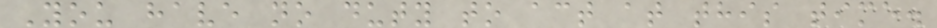You have no duty to act at this time.
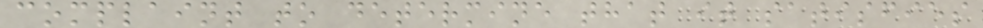complaint to determine that it satisfies
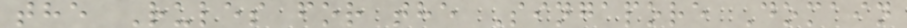the Rules for the Singapore Domain
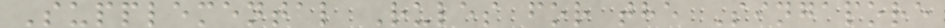Supplemental Rules for the Singapore
